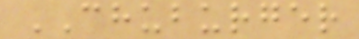CHUBURGER
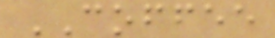COFFEE
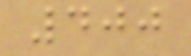400
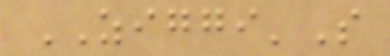ZIGGI'S
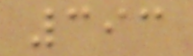393
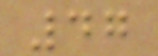47
